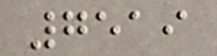7519
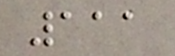111
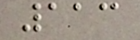113
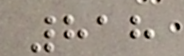818
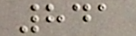841
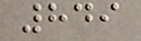849
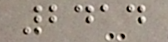2414
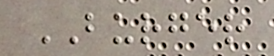BURGER
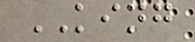KING
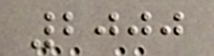2000
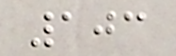103
